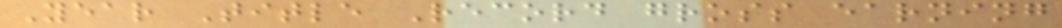Year Title Record gross earning
